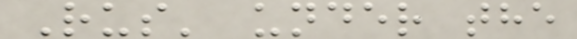Rus' under the
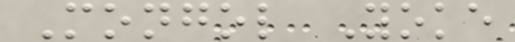Mongol Yoke
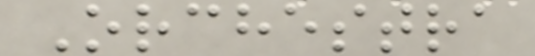Orchestra
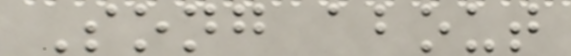Song about
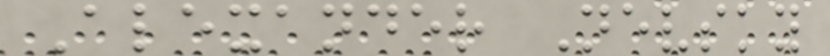Alexander Nevsky
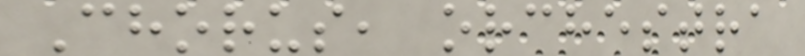Chorus, orchestra
